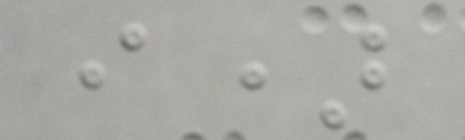i)
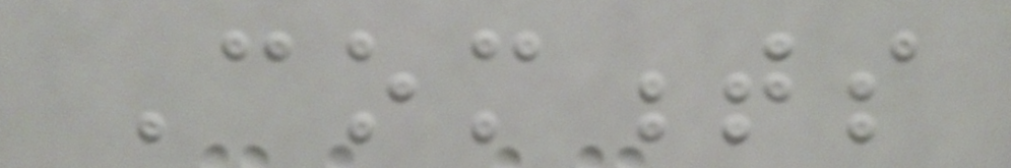Comments
